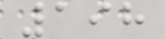198
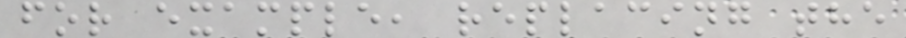for example, replacing the
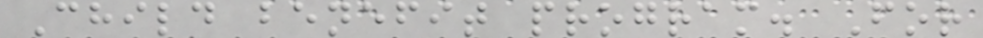Child benefit program. For
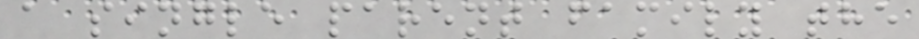a single parent family the
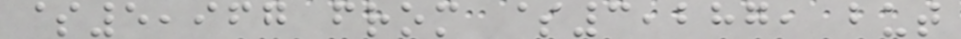$5,967 from $3,287, but
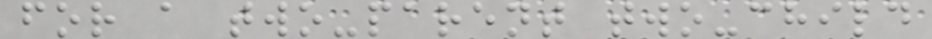for a two-parent two-child
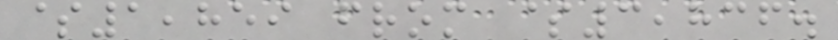$1,859 from $3,836.
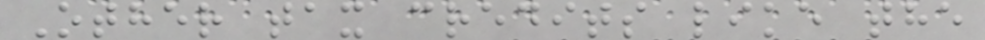Other tax credits like the
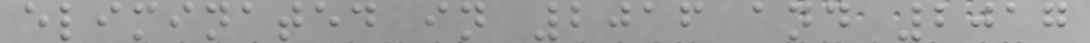eliminated in 2016 and 2017
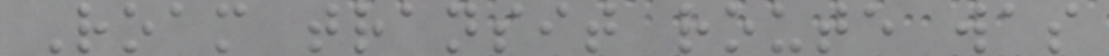Roam transit route was
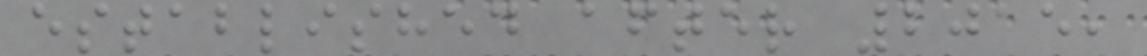established after 2015,
